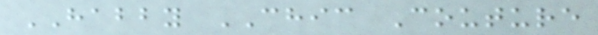HABBY CHIC Couture
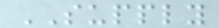SUPPLY
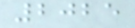2025
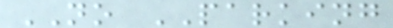NO PARKING
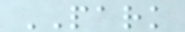PARK
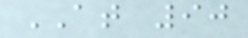AT 90
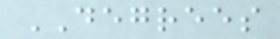DEGREES
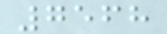7568
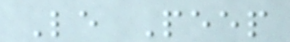Le Peep
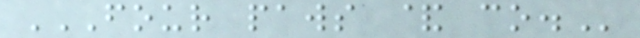FOUR PAWS & CO.
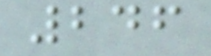246
